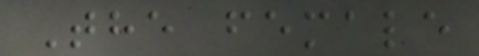The female
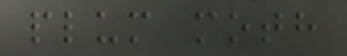plum moth
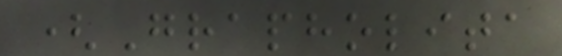(Grapholita
